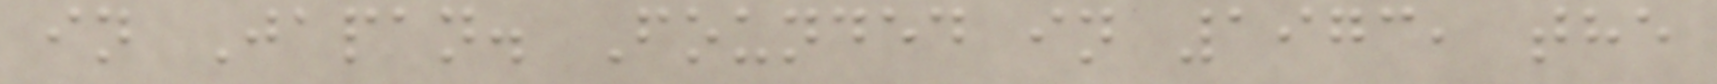in Japan. Founded in 1973, the
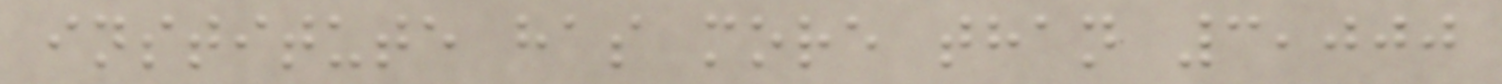institute has more than 3,000
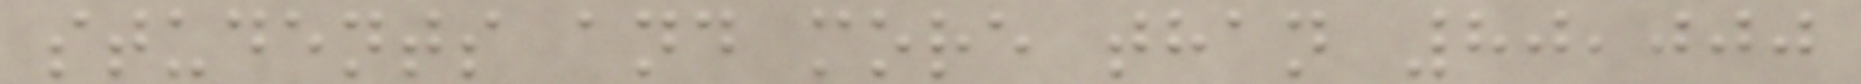students and more than 80,000
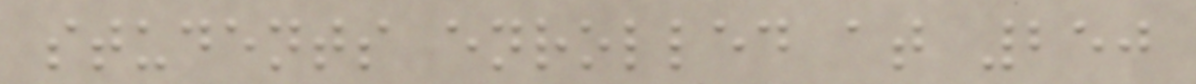students enrolled at 250
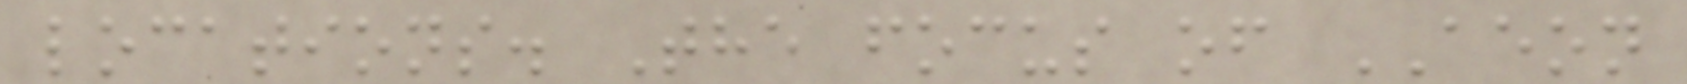locations. The focus of AEON
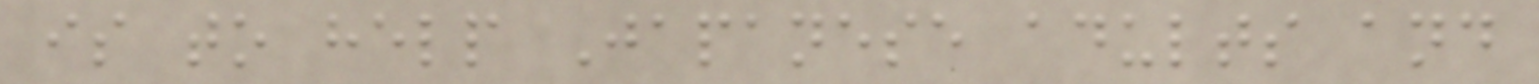is to help Japanese adults and
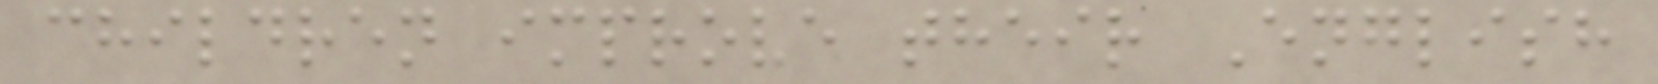children improve their English
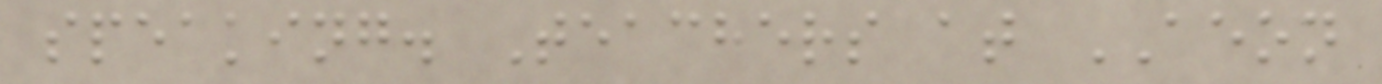speaking. Teachers at AEON
